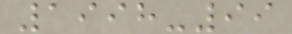1998-99
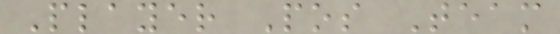Player Pos Team
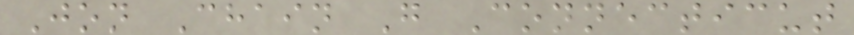Jon Chain G Connecticut
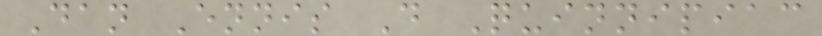Dan Ennis D Quinnipiac
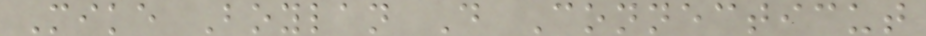Mike Boylan D Connecticut
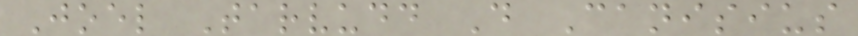Joel Tarvudd D Canisius
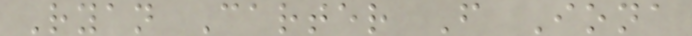Ryan Carter F Iona
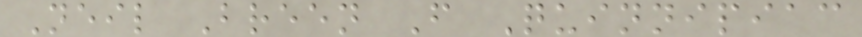Neil Breen F Quinnipiac
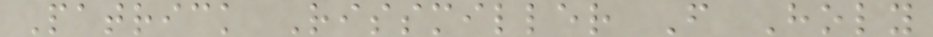Patrick Rissmiller F Holy
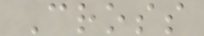Cross
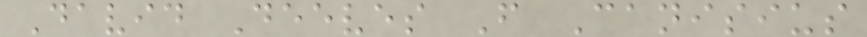David Deeves F Canisius
